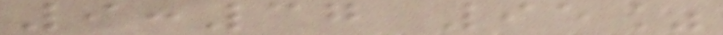9:37 95%
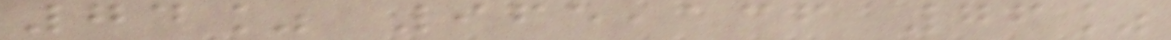74% 965,136 76%
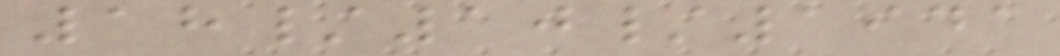18/10/1941
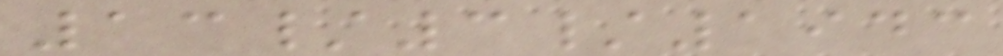13/3/1943
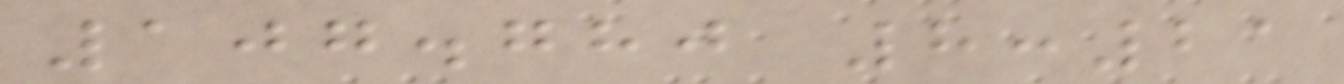107.780 8:21
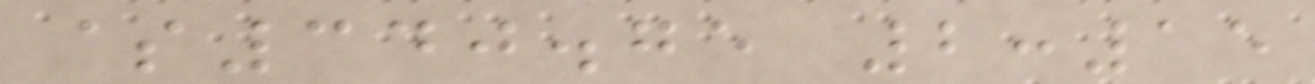$340.75 2:15
